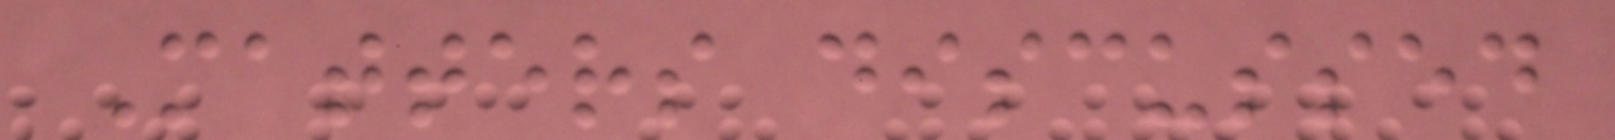Matters discussed
